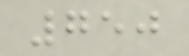750
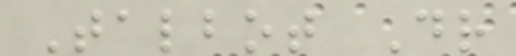Talbot Dr
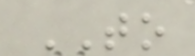TO
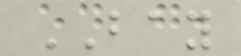BAY
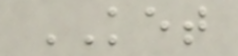KET
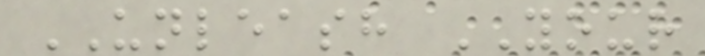UNLEASH YOUR
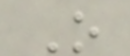O
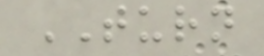TURN
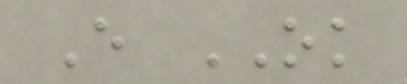E OK
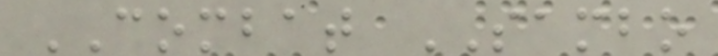COMBAT SAMBO
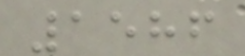1586
